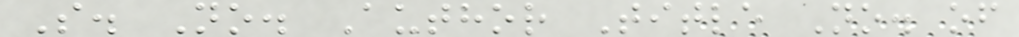S. No. Author Title No. of
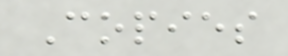Copies
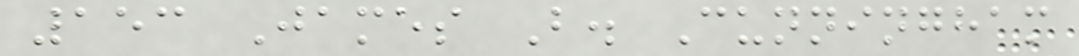153 James B. Cunningham
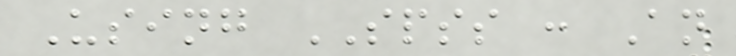Using SPSS : An
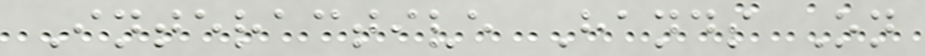Interactive Hands On
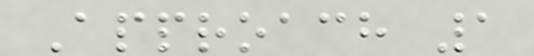Approach 1
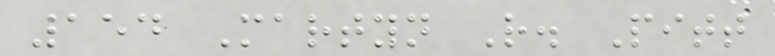154 Martyn R. Pitt
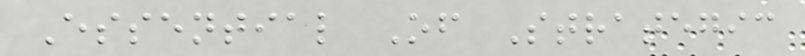Essential Of Strategic
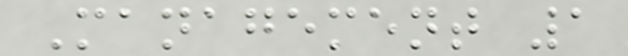Management 1
